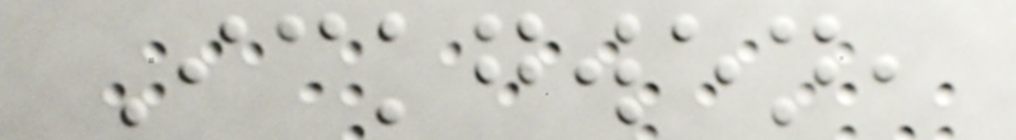Ickgwen,
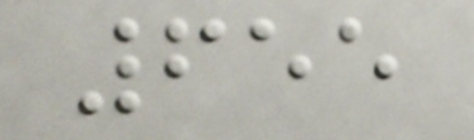655
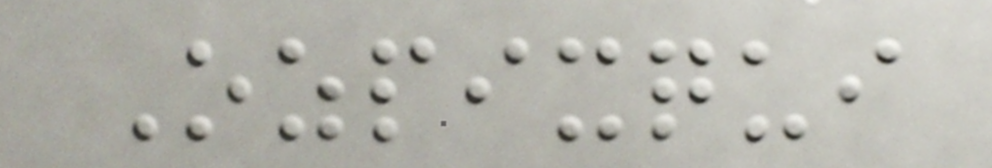Ozpixqui
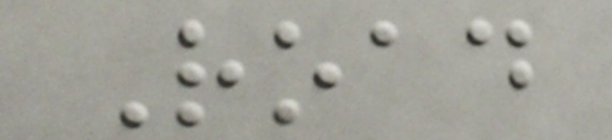Road
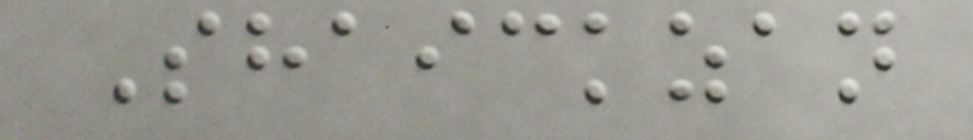Shaickzan
